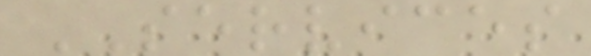SERVICES
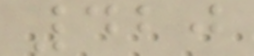420
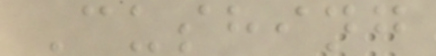Cushing
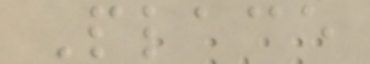Place
